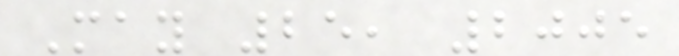May 25, 2005
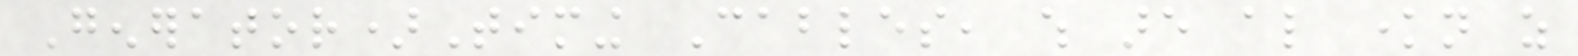Generator)Timing Cables, which are also known as
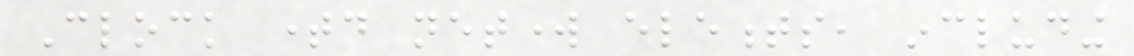Clock timed network elements, including
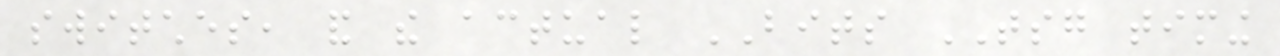switches, and the actual BITS TSG timing
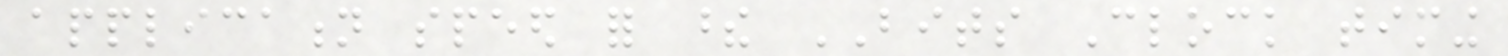application speed for these BITS Clock timing
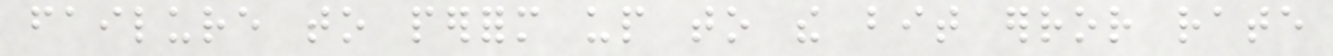failure to perform up to the bit error rate
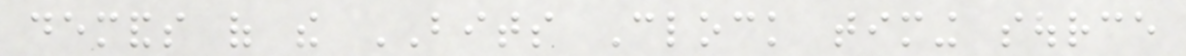demands of the BITS Clock timing source
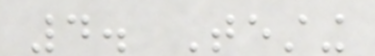4. Testing
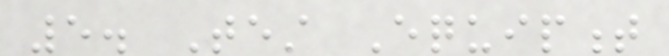5. Test Equipment
